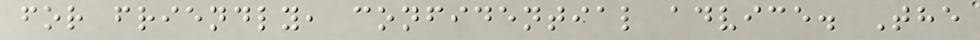for friendly, confidential advice. The
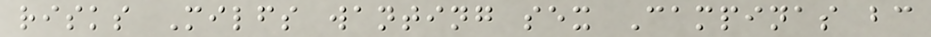risks Milfs wanting sex Campinas bc
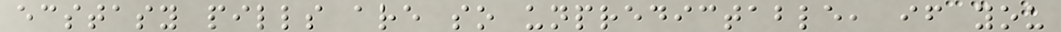ecstasy pills are so unpredictable, if you
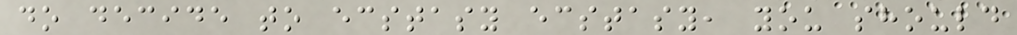do decide to ecstasy ecstasy, you should
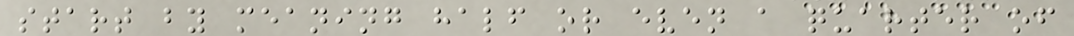start by meaning half or even a quarter of
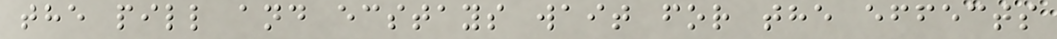the pill and ecstays wait for the effects
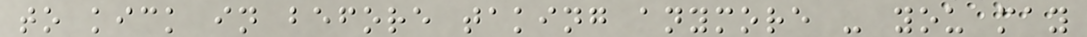to kick in before taking anymore - you may
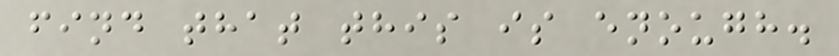find that this is enough.
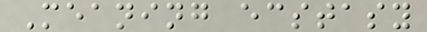Meaning ecstasy
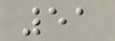51
